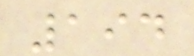194
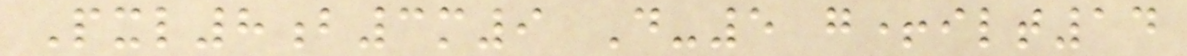Pxl8b3m9 D-5 g+ilt14
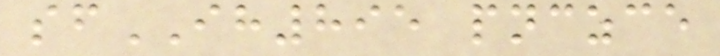sfIH895 pnczce
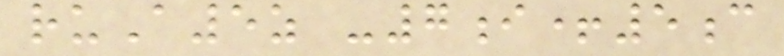ruA5z -7i+5c
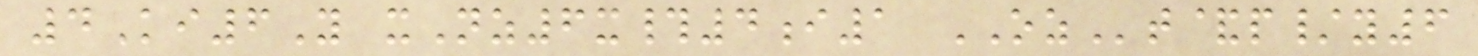4Ki6Y xNz6x#4i1 OZt&p/y6
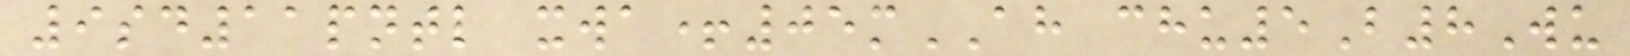9sd11pntl xwa+05mAH chu5B8Wu
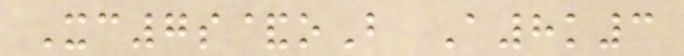Xc7s&oB A8k3
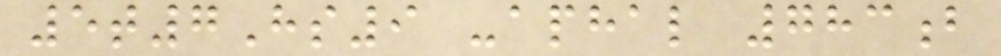5t7Hs9 -aphal 783b
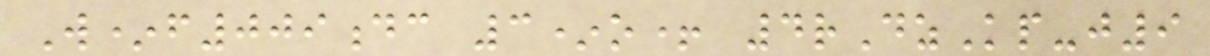W*f009dc 3*o+ 4rDzKp-j9
